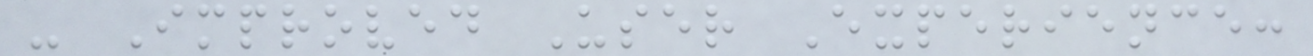- Improved User Experience:
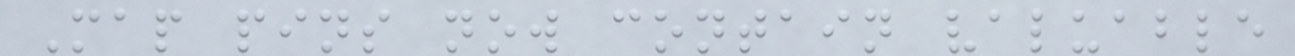Map pins now contain valuable
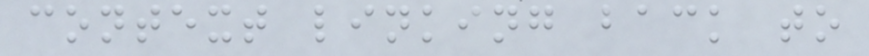context linking back to
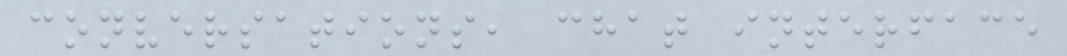conversations, chat interface
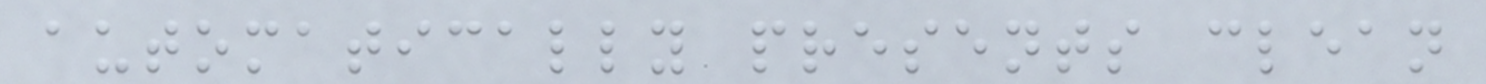automatically presents clean
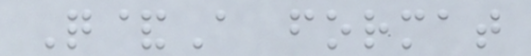Q&A format
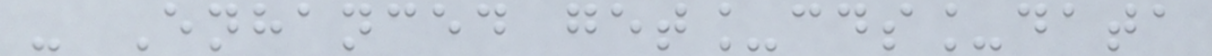- Enhanced get_cds_data
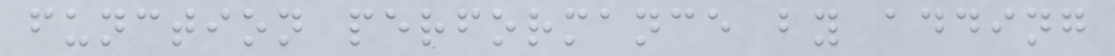function performance by adding
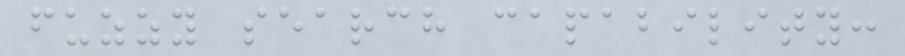fuzzy search capability:
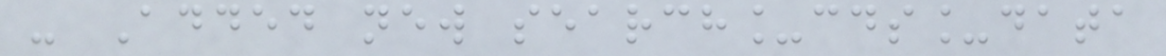- Added new search_cds_data
